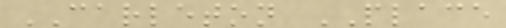CARLETON PLACE
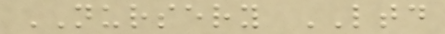NURSERY LTD
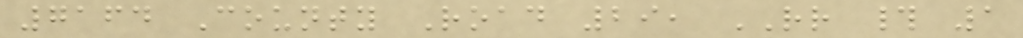7164 County Road 29, RR # 1
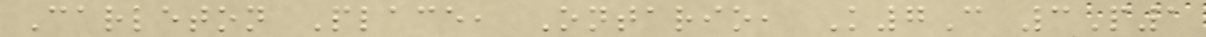Carleton Place, Ontario, K7C 3P1
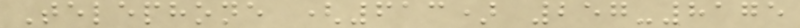Telephone (613) 257-8175
